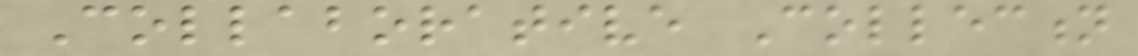Collaborative Collection
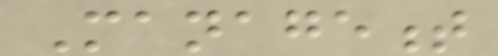Management
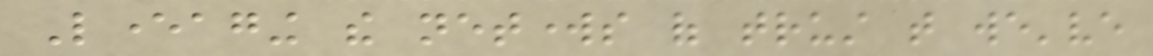Leveraging the networks of trust that we've
